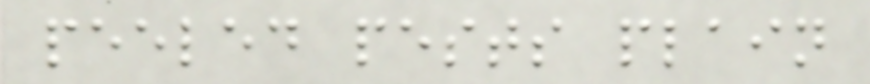peeled pests plain
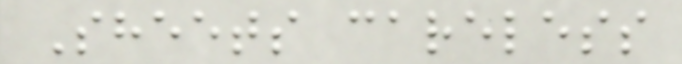Sheets careless
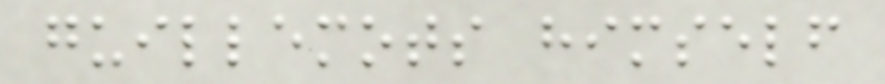guillemots himself
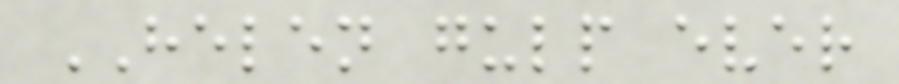HELEN gulp ever
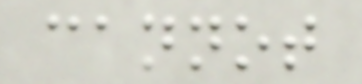cannot
